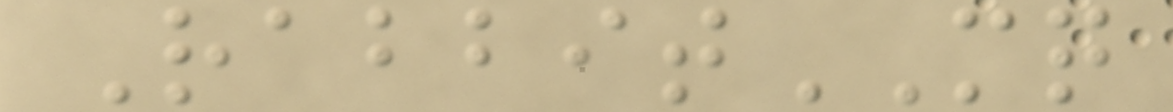RabbitMQ
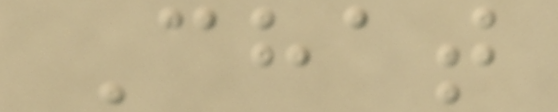Chat
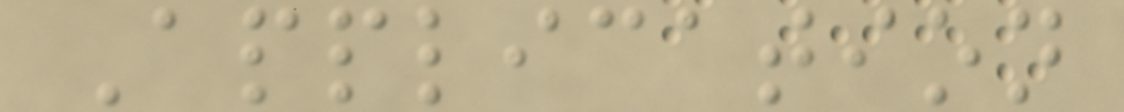Application
